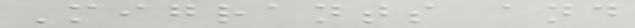Migrants and
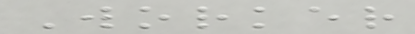Worker
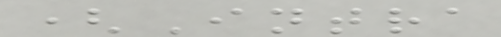(Intra
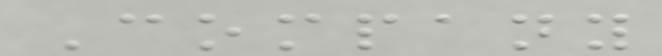Company
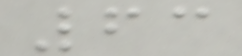63
